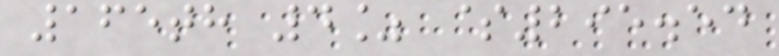165th 4% $295.54
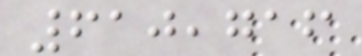610,716
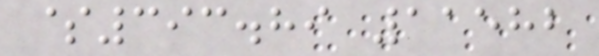$393.89 11582
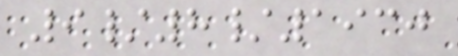9/8/1930
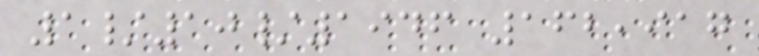1/10/1946 162,917
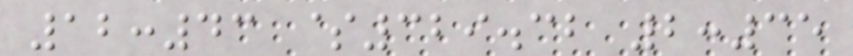12:43 $329.32 2:35
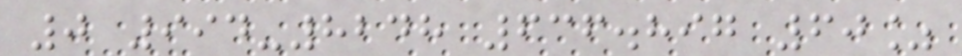0 994-8248 636.897 60%
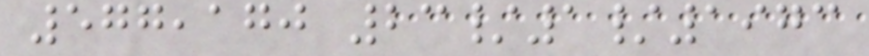577,170 23/1/1973
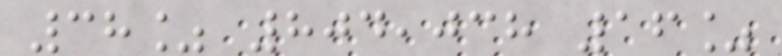38% 804,038 16%
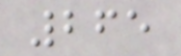265
